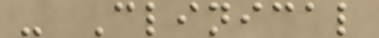- Clinical
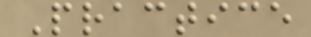Practice
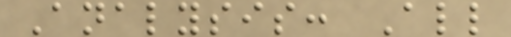Analysis: All
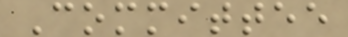Committee
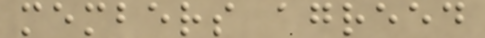members agreed
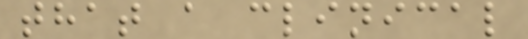that a clinical
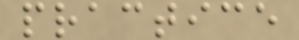practice
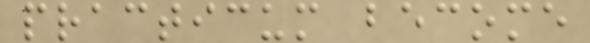practicum become
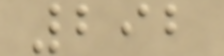292
